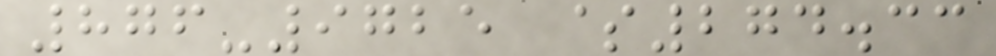876-9725 $274.33
